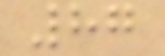87
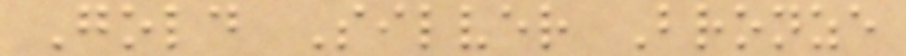Gold Silver Bronze
